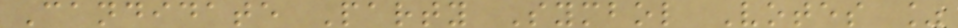Candidate Party Symbol Votes %
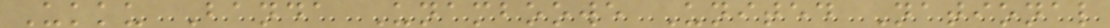Ukku Banda Unamboowe United National
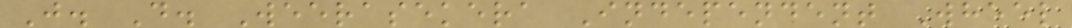J. D. Weerasekera Independent Wheel
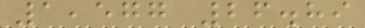1,577 26.89
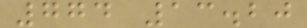774 13.20
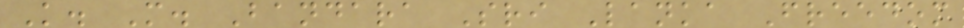K. M. Bandara Sri Lanka Freedom
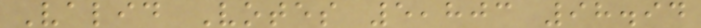Valid Votes 5,803 98.94
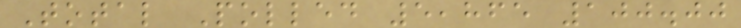Total Polled 5,865 100.00
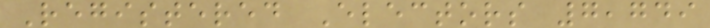Registered Electors 7,749
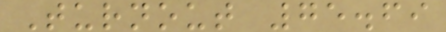Turnout 75.69
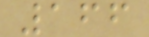166
